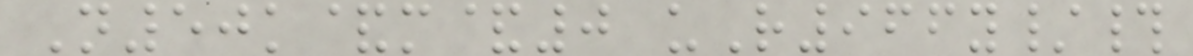N50k&m&0 uR966y/#
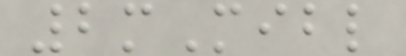2mMibl
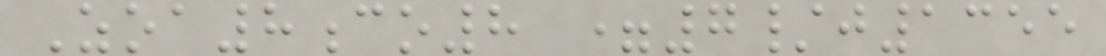Zoa8co8 =7/j1355
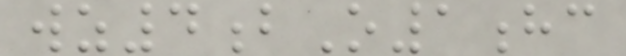wz4bO1hc
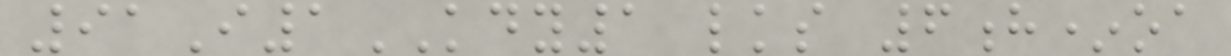91I1KDY1 lks 6h*oa
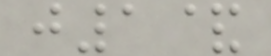j1&
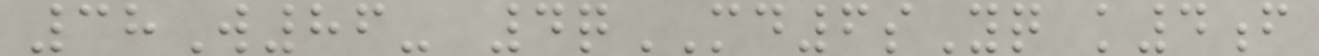38W86- 4qMD6sYq k4f
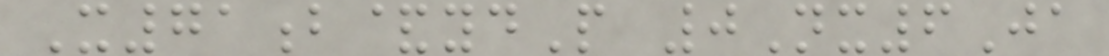X71b&ydP 0Nx6Ja
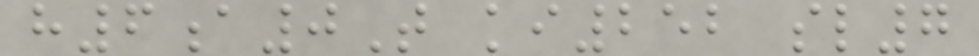h6a0T ki252 sl7
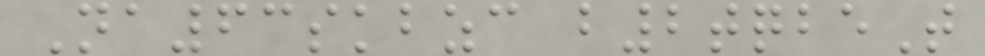Na63skbzc b2tqbeT
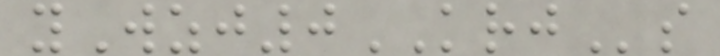yWzj0KRJs
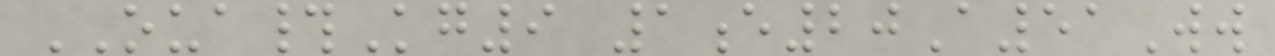OUA#Kg9 1e20A51Ww
